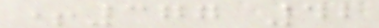+377 42
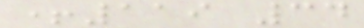+119 34
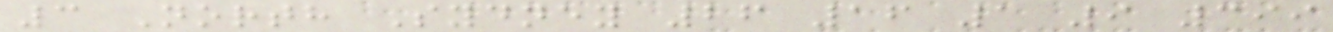3 North Sydney 26 16 1 9 399
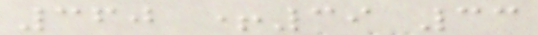360 +39 33
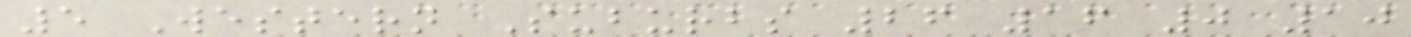5 Western Suburbs 26 16 0 10
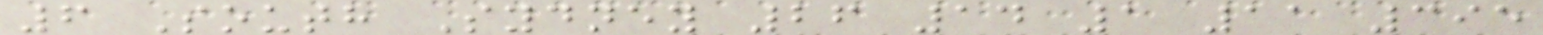6 South Sydney 26 14 1 11 395
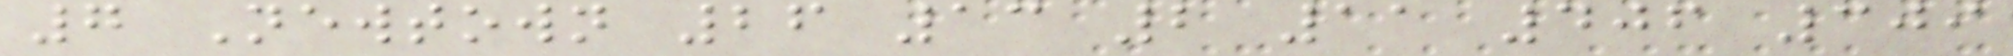7 Newtown 26 13 2 11 406 309
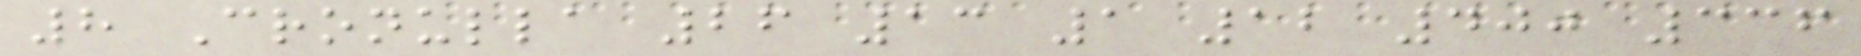8 Cronulla 26 13 1 12 400 336
